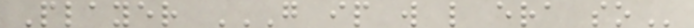Player G IP W L ERA SO
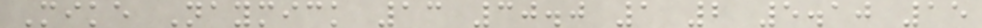Mike Naymick 13 30.0 1 2 5.10 15
